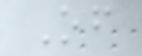Of
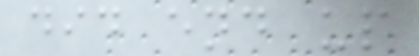did end up
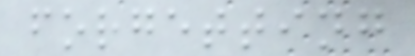forgetting
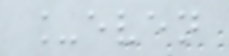_even
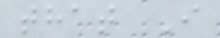that I
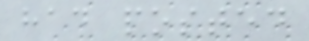had posted
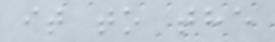it to the
